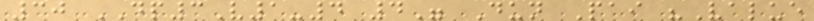30 DP3V1-4 4" Dun Pai "Value
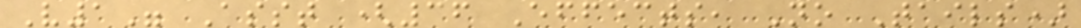V1" Asst (36 Effects, No Tails)
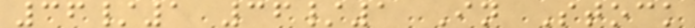36/1 36/1 In Stock
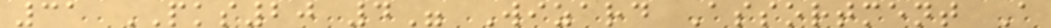31 PKS20 4" Wizard Assortment A
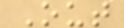Out
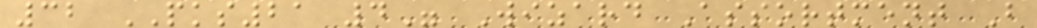32 PKS21 4" Wizard Assortment B
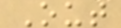Out
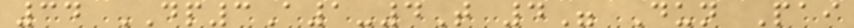34 DP3A1-4T 4" Dun Pai
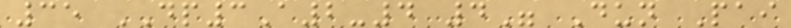35 DP3A2-4 4" Dun Pai
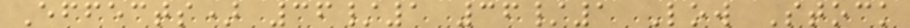Effects) 36/1 36/1 Low Stock
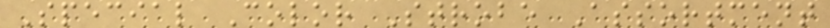Special Color Strobe Assortment
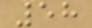58
